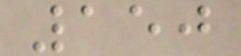150
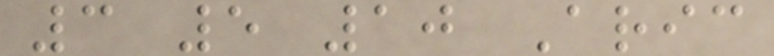3 5 10 Aric
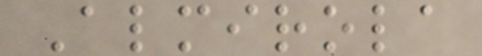Almirola
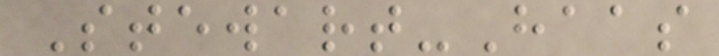Stewart-Haas
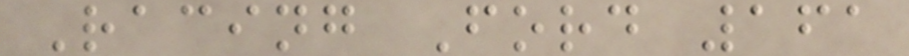Racing Ford 161
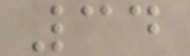34
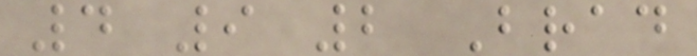4 9 2 Brad
